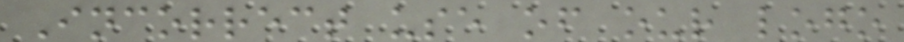Incorrect use of our logo
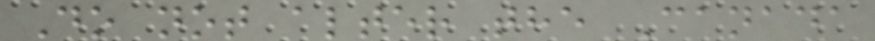Do not alter the Canada
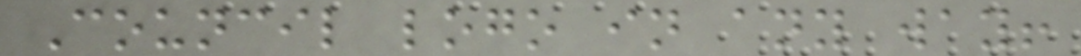Council logo in any way!
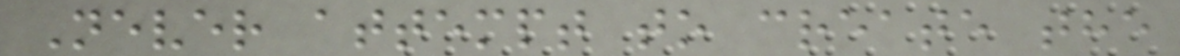Never attempt to create the
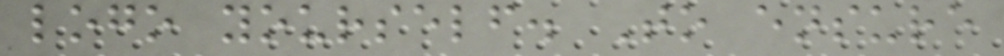logo yourself. To ensure
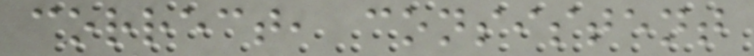correct, consistent
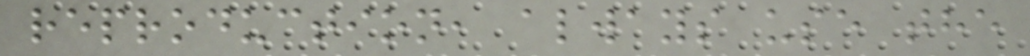reproduction, always use the
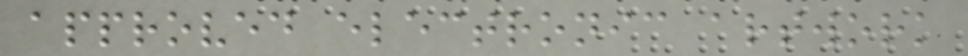approved electronic artwork
